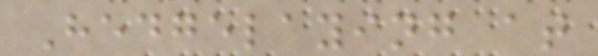Hedgelaying at
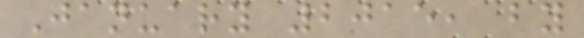January 2015, by
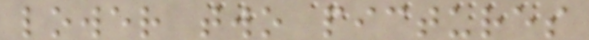lower two pictures
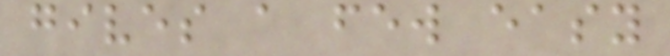gives a few easy
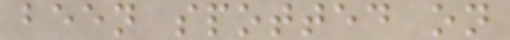been spotted on
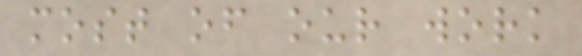most of our work
